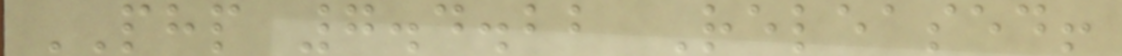PHP 7.4.22 Released!
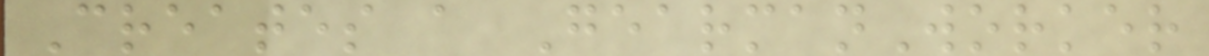Creates a GearmanWorker
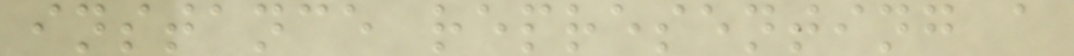instance representing a
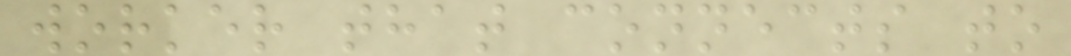worker that connects to
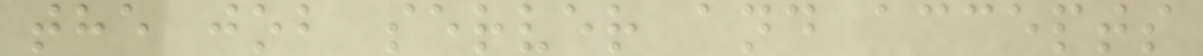the job server and accepts
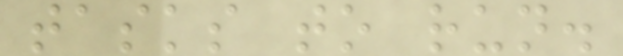tasks to run.
